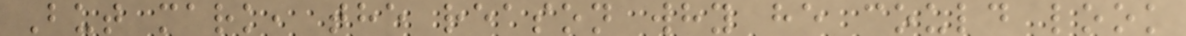But mark, the reason why he could look
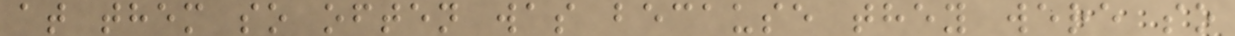at them so often was because they were so
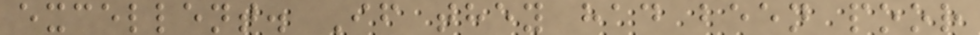excellent. If they had been poor
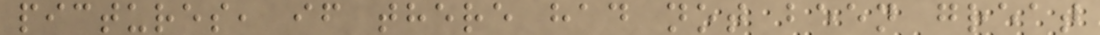pictures, if there had not been great
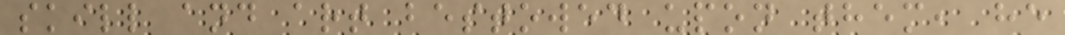skill and art bestowed upon them, he
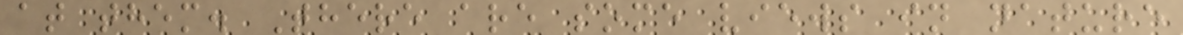at them. There are some views in nature
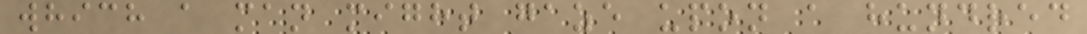which a man might gaze upon a hundred
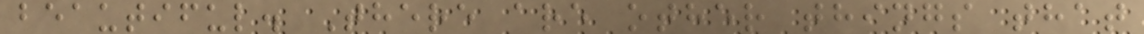beautiful. There are other things that
